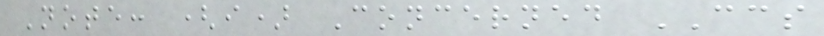Note: (i) Concerned CCS
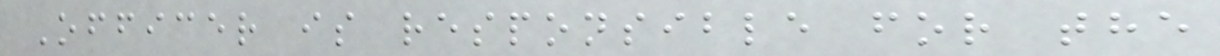Officer is responsible for the
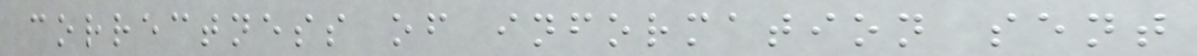correctness of information sent
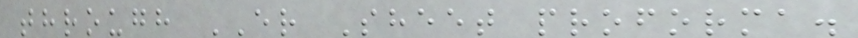through ER Sheet proforma.
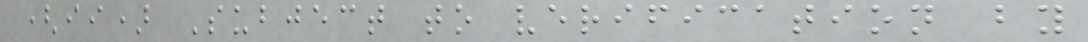(ii) Subject to verification by
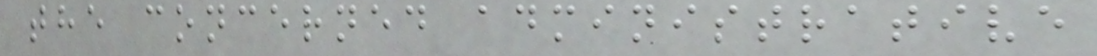the concerned administrative
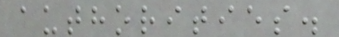authorities.
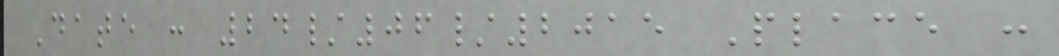Date : 24/06/2015 Place :
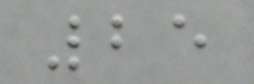25
